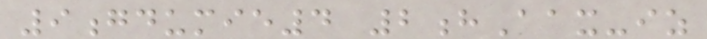9gdumie4 2hAax-iz
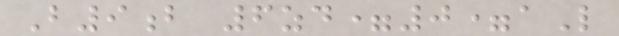B9b 6zd=0=aL
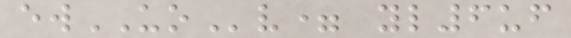ewUOv= yl6uf
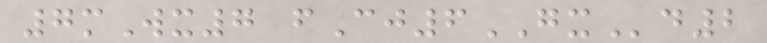7mWx7 fCj6GXd2
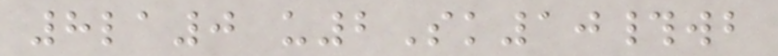8la0 u2Sk10#wb
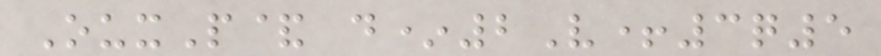OuxP& d*2V+3q5
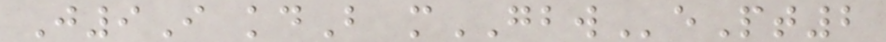J9I kdB mGBWePt2
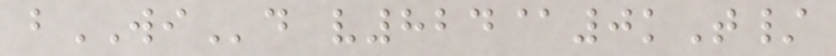bWId v824@0kT/
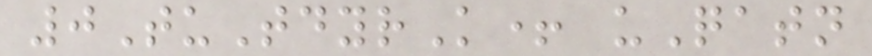0TuTdyrK+ uQatn
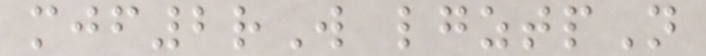mjf2rW lgztpN
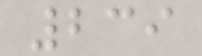239
